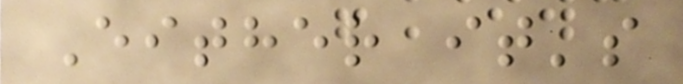Either it's
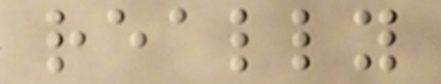really
